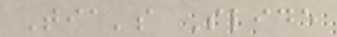Tia's Slide
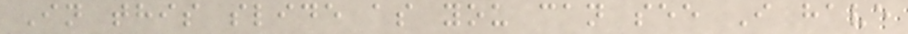In this slide as you can see I have
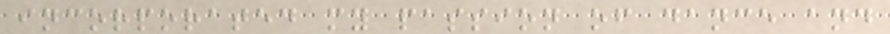incorporated my passion of dance and
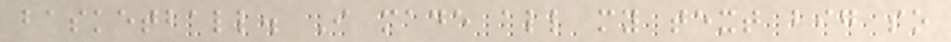basketball. I made all my text big so
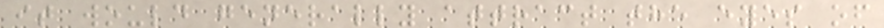it would generally attract the eyes of
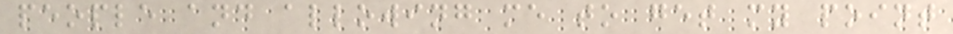people and allowing me to get my point
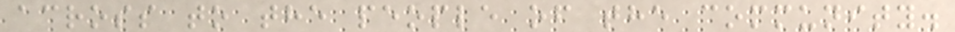across to the people of the community.
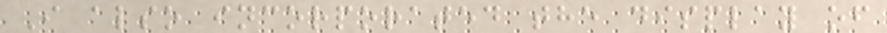I also incorporated the display of
